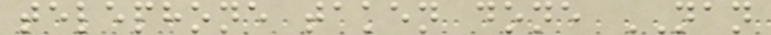telephone taken done NAN
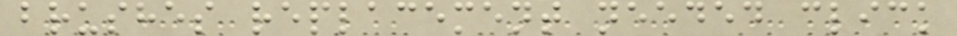brushes replacement needed click
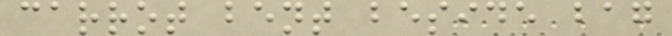carrot bent beside bag
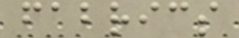fabrics
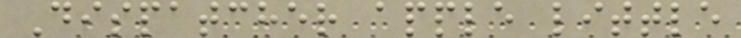Dispatcher apple little
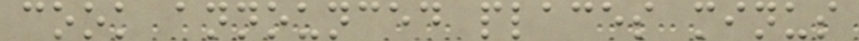cook announced places minus
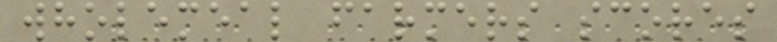wholemeal farmers scores
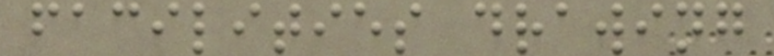facilities drawing
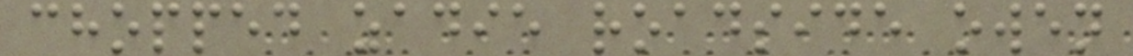chopped zadie roadside owen
